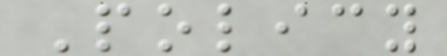Policy
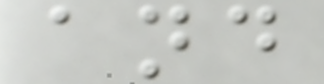and
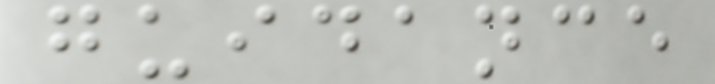guidance
